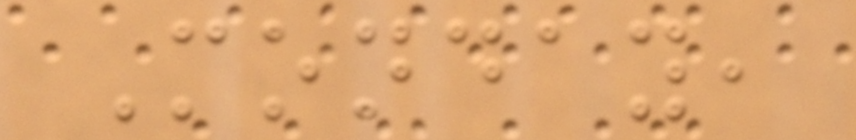Monday,
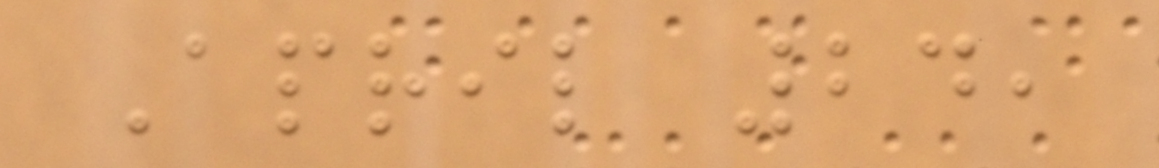April 24,
